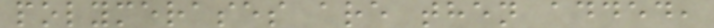polymerases are then added,
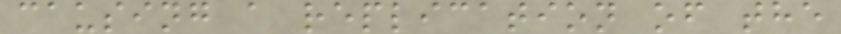causing a replication of the
